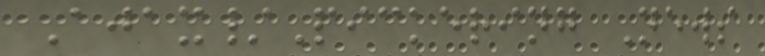Ajax/Pickering News
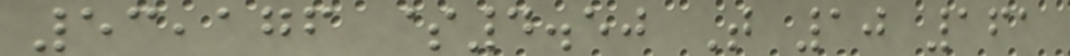53,176 $4.50 T 10 161
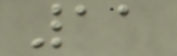11
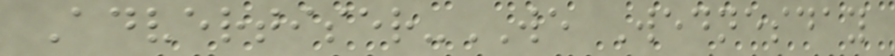Advertiser-WE Wednesday
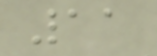11
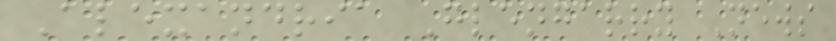Alexandria Glengarry News
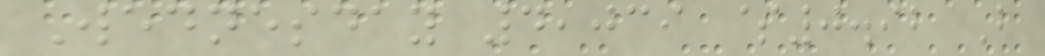Wednesday 4,039 $0.92 B
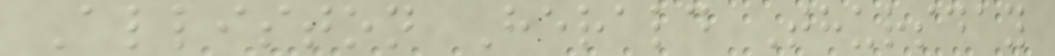Alliston Herald Thursday
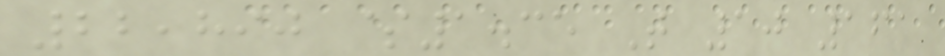22,890 $1.35 T 10 161
